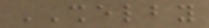SHELBY
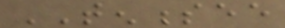TENNESSEE
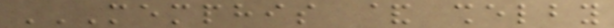MEMPHIS & SHELBY
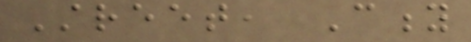Street, City
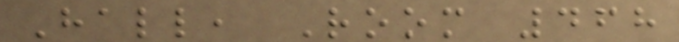Hall, Room 468
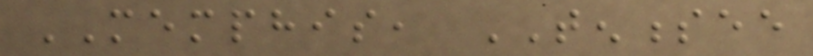MEMPHIS, TENNESSEE
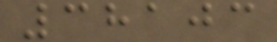38103
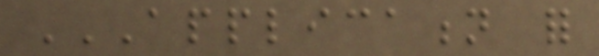APPLICATION FOR
